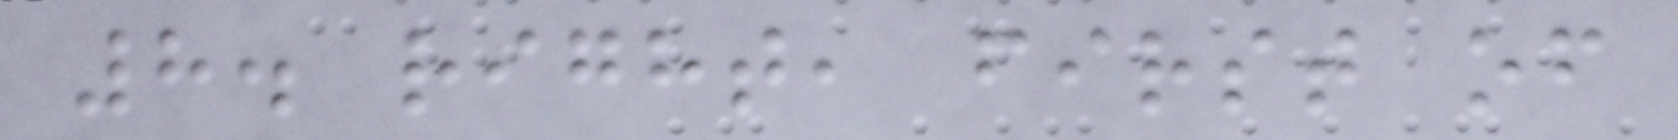8. right, first of
